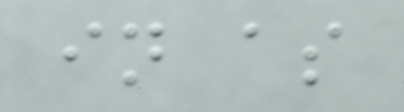in as
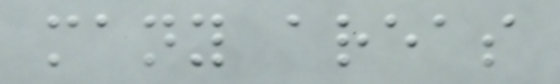many areas
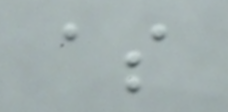as
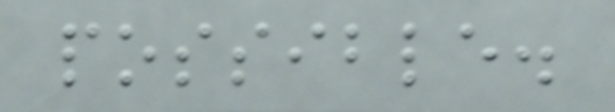possible.
